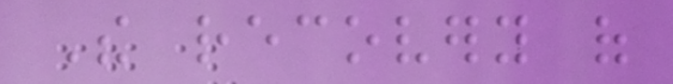The recovery of
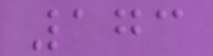173
